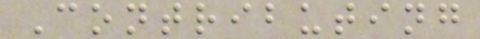Contributing
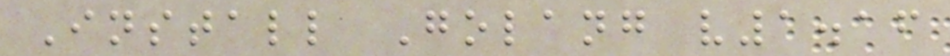Install Golang v1.16
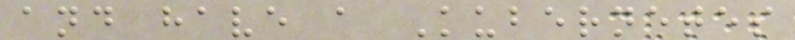and have a Kubernetes
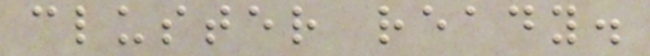cluster ready.
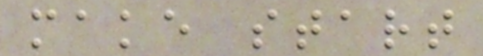make start
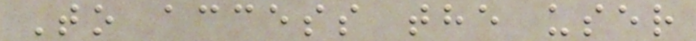To access the user
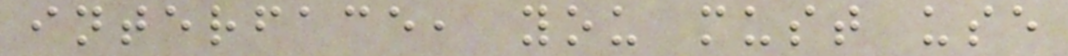interface, you must use
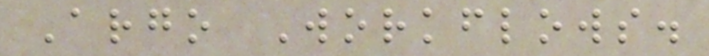Argo Workflows.
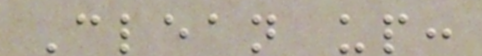Clean up:
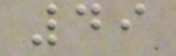49
